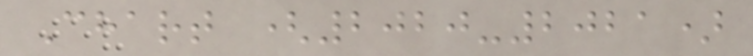Chart (2020-2021)
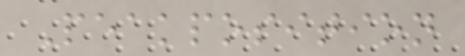Peakposition
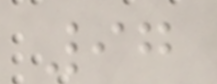97
